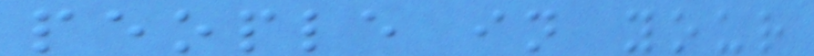people in your
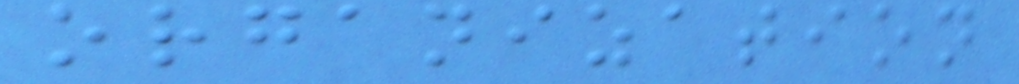organization
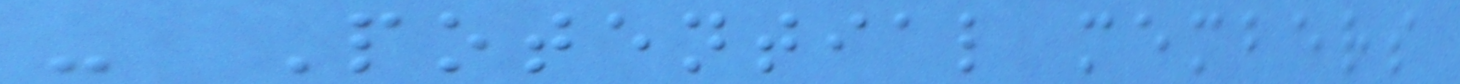- Potential members
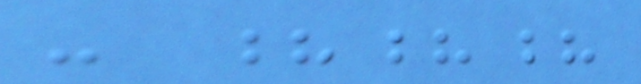- ???
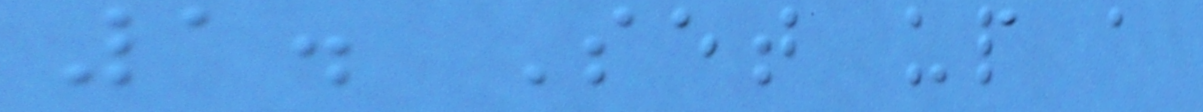1. Set up a
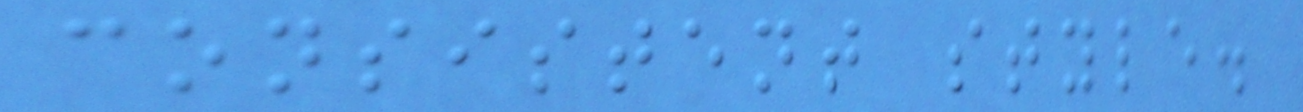consistent style.
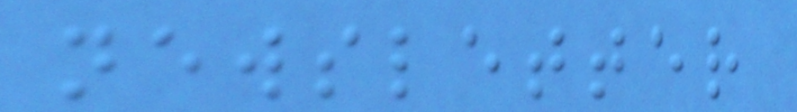newsletter
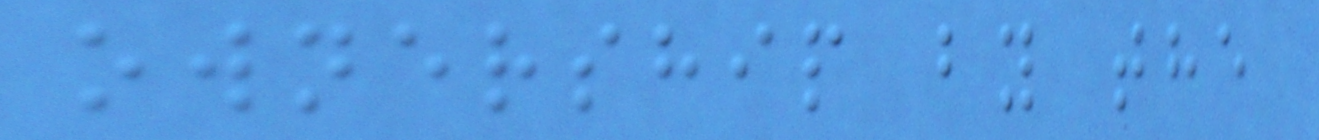ownership by the
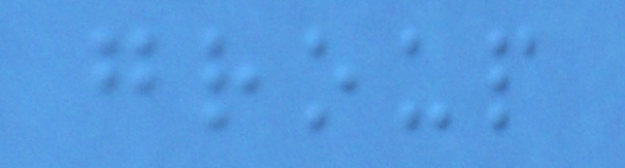group
